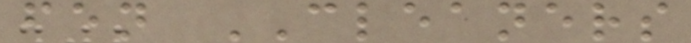fen CLEANERS
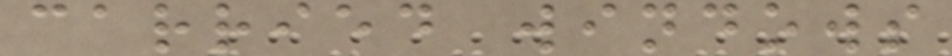carried windows
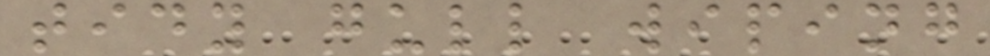tidy gull wiping
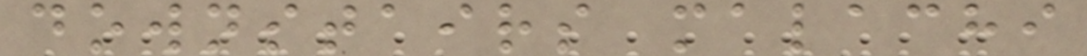downstairs malachi
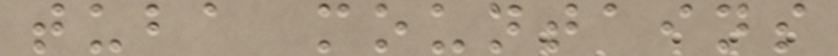tuba mountains
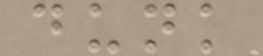dunk
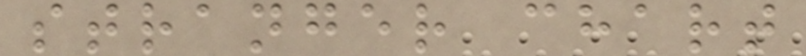stranger chart
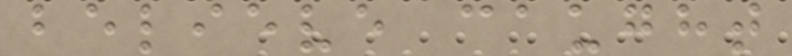believe caught
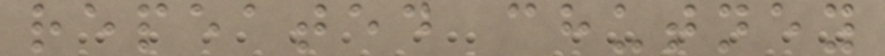repeated chutney
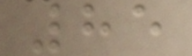85
